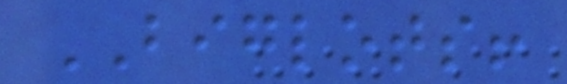BIGLOTS!
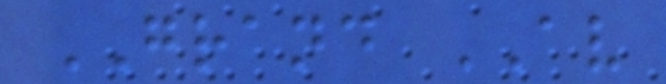GRAND AV
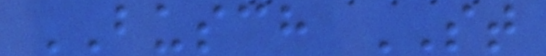BUSCH ST
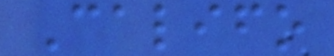Califo
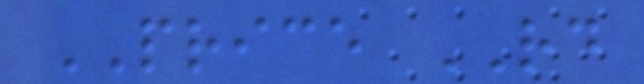PRICE RD
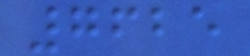7625
